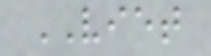VIET
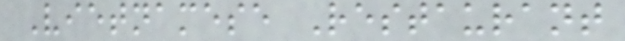Vietnamese Restaurant
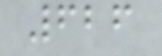626
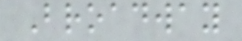Broadway
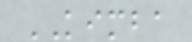KIMBA
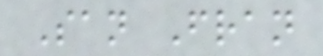San Fran
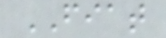FIAT
